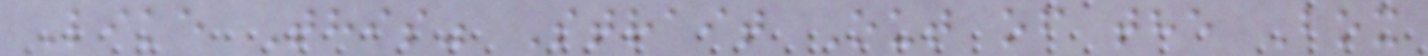Like This" Strait Out of the Box
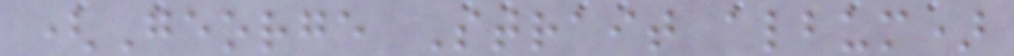(George Strait album)
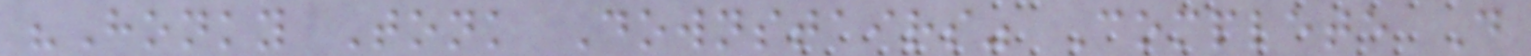"Honky Tonk Downstairs" Complete D
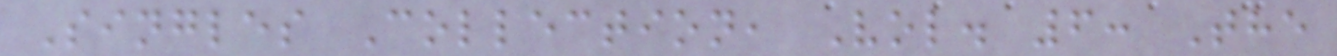Singles Collection, Vol. 6: The
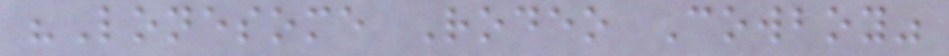"Lonesome Rodeo Cowboy"
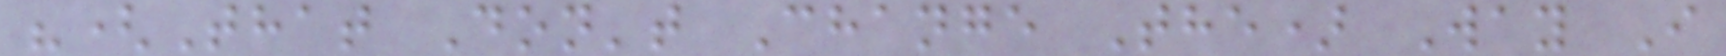"(That Don't Change The) Way I
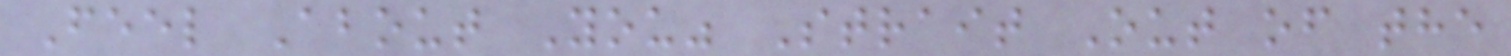Feel About You" Strait Out of the
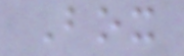Box
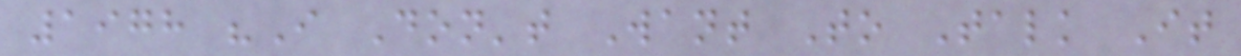1978 "I Don't Want To Talk It
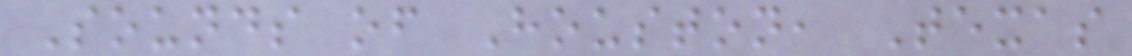Sounds of Houston, Texas
